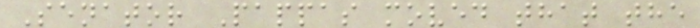Senator Pappas moved that the
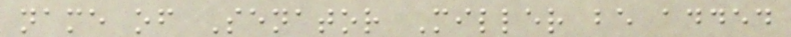name of Senator Miller be added
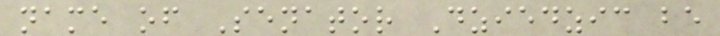name of Senator Dziedzic be
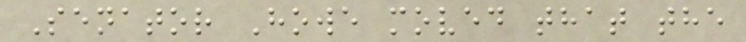Senator Howe moved that the
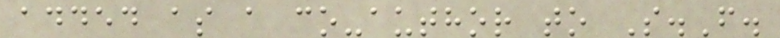added as a co-author to S.F.
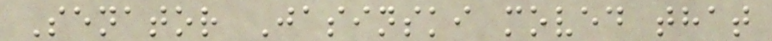Senator Jasinski moved that
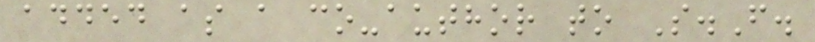added as a co-author to S.F.
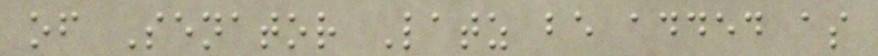of Senator Latz be added as
